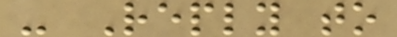- Reply to
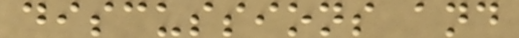discussions and
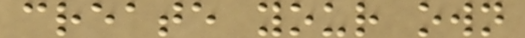create your own
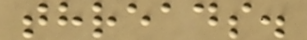threads.
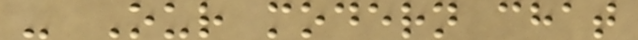- Our modern chat
